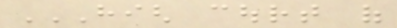HIGH COURT OF
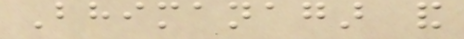Bhimanagar and
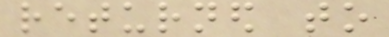returned to
